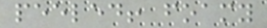peeled! foamy
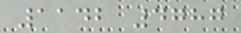1142 4787
